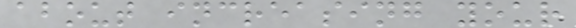about increasing your
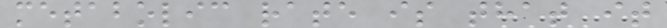metabolic rate is that it
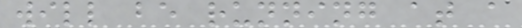will be running at a
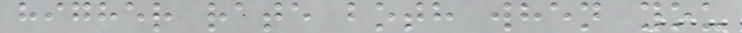higher rate both when you
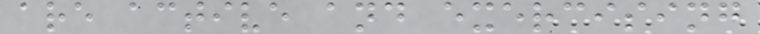are active and exercising
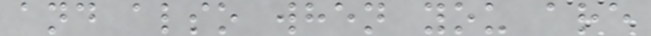and also when you are
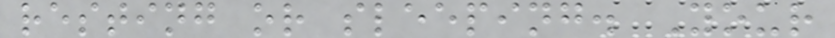resting or sleeping. Your
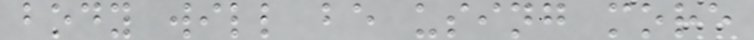body will be using more
